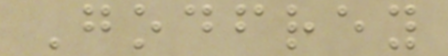Godfrey
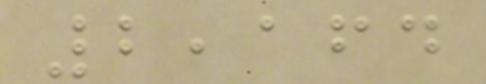2,164
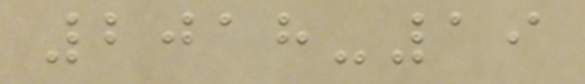2018-19
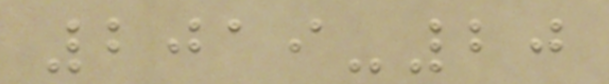2019-20
